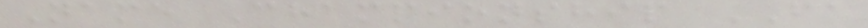Name Championship FA
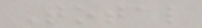Total
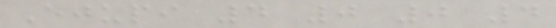Ejupi 4 0 0 4
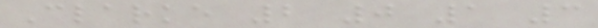Clarke 2 0 1 3
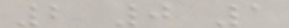2 0 1
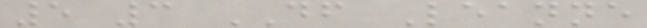5 3 DF Leanne
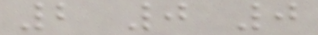2 0 0
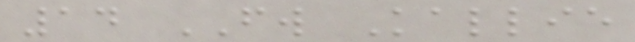14 FW Kallie
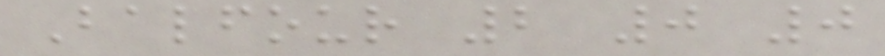Balfour 2 0 0
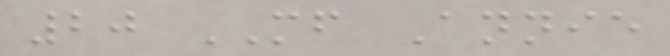20 MF Annie
